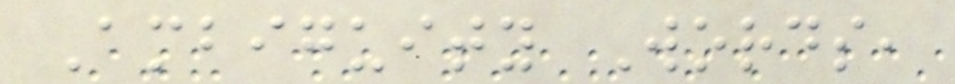Ambiguity Words,
